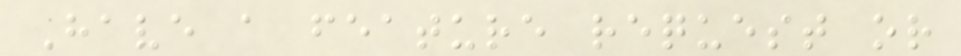Have a feature request or
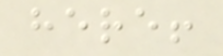here!
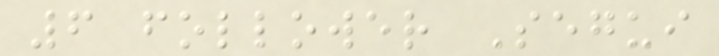6 follower Segui
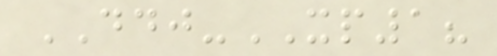DDJ-XP1?
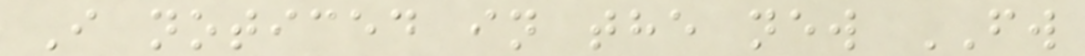I noticed in the new FW
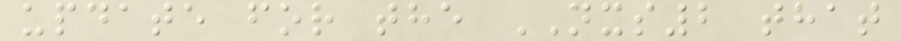update for the NXS2 that
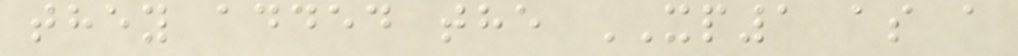they added the XP1 as a
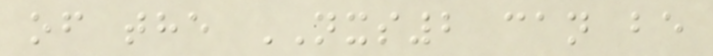of the NXS2 can be
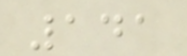141
